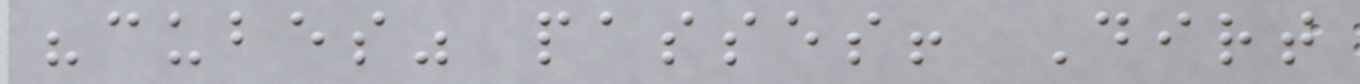"cubes" passes! Dirt
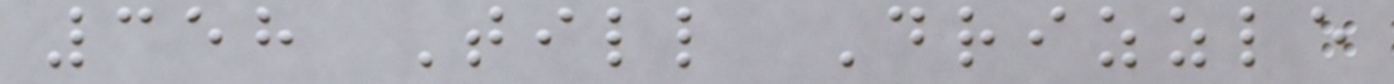358 Till Drizzle
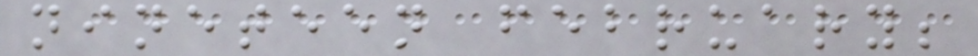nineteen february;
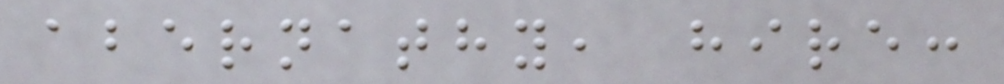abernathy, hire:
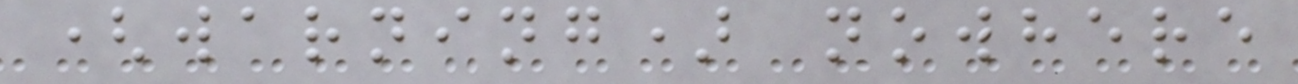(warning) nowhere
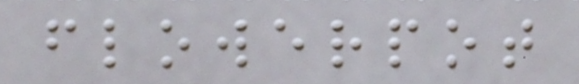flowerpot
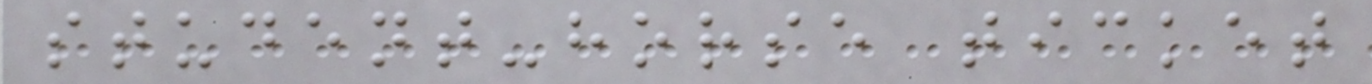student-horse ticket
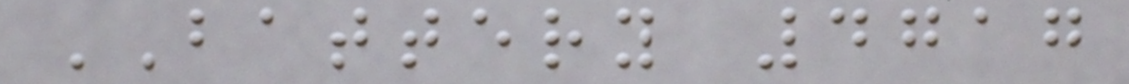BATTERY 4717
